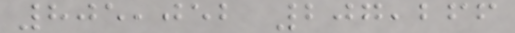805,052 207,266
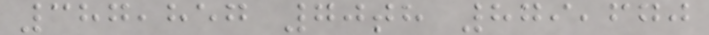387,857 70th 879,670
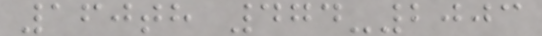160th 474-2003
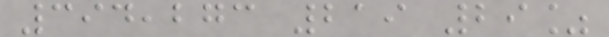394,273 219 29%
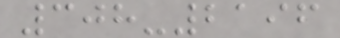308-2196
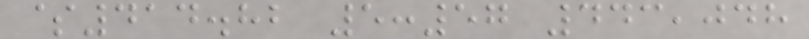$414.82 5:57 443,048
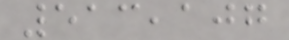513,107
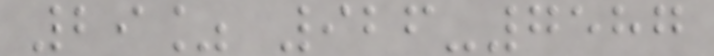29% 926-7587
